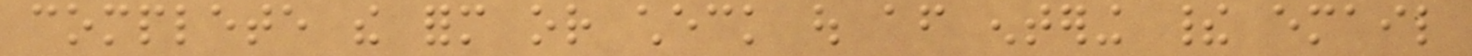complete the form or check out after entering their email
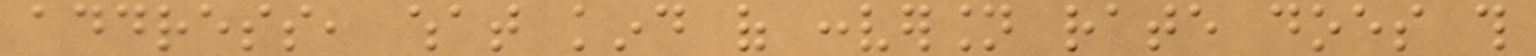address, what kind of conversion rate does this
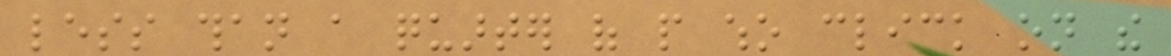less than a quarter of people who click on the
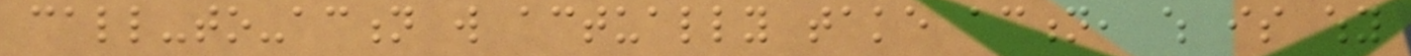call-to-action will actually take action, which is why
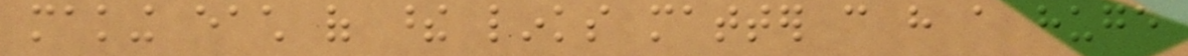making each of these links matter can have a huge
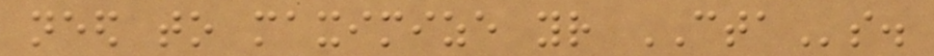need to maximize your CTAs.
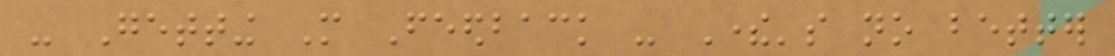- Getting More Feedback - There's no better
